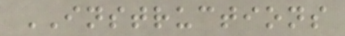INSTRUCTIONS
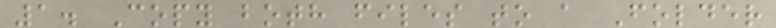1. Copy both files to a Folder
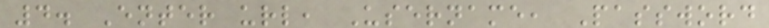4. Enter url, Username, Password
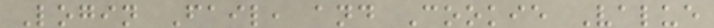Login Fail, and Cookie Value
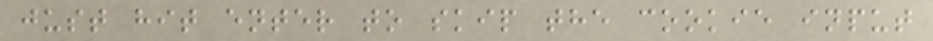just hit enter to skip the cookie input
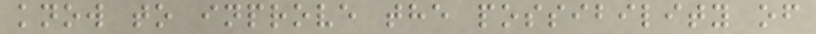know to inprove the possibility of
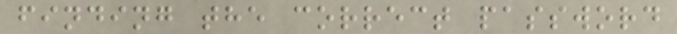finding the correct password
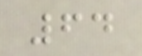64
